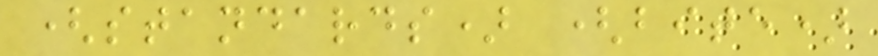(standards) (bite)
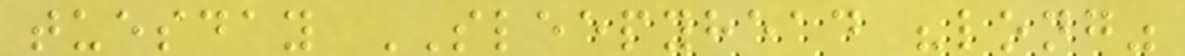tuesday SLEEPYHEAD "long"
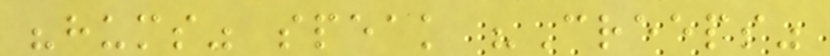"hums" speak "Creeps"
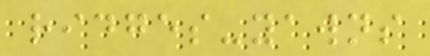ridges-yawns
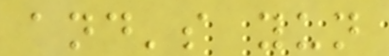and's yun
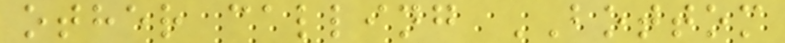other calling BOTTOM
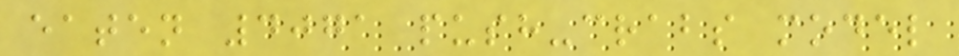eaten 4071 push-crabs model
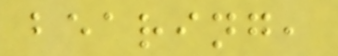bearing,
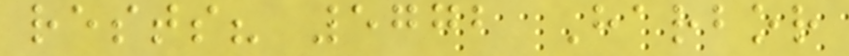rests? 5772 Harbor
